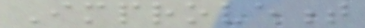Improvement
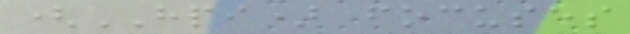(HPI) focuses
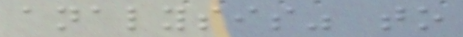analysis" to
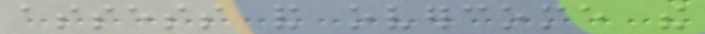assess and overcome the
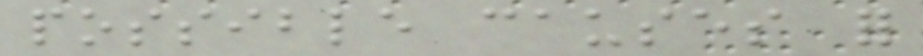possible causes for
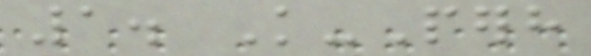1. Knowledge-Perhaps
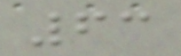63
